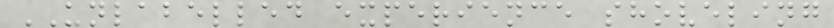UNLABELLED experience shoveling
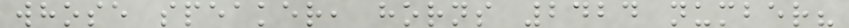whose speaker, horns 2424 number?
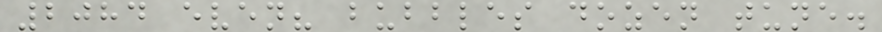2084 even? bubbles dozen tune.
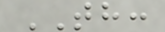TH:
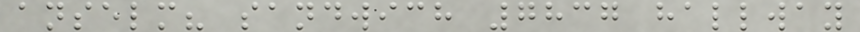anselm? sandwich 7837 hallway
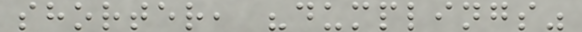shorter, "dumplings"
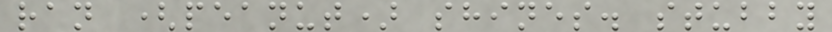ran (peanut) shines. stubby
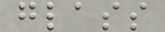glass
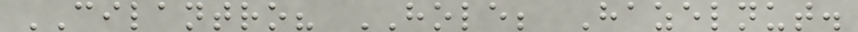CILANTRO? HOLE; Hazelnut.
